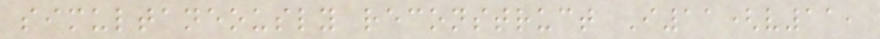simultaneously reconstruct I11(v11,
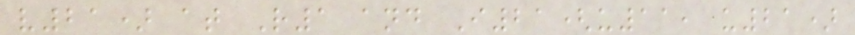v21) at R1 and I21(u11, u21)
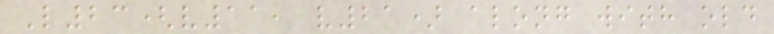L23(v11, v21) along with old
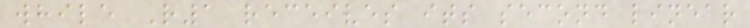while R1 receives its second linear
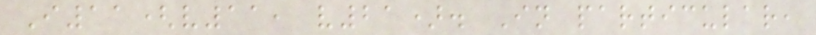I11(v11, v21). In particular,
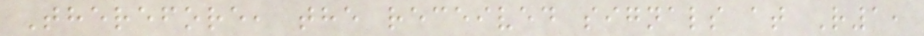Therefore, the received signals at R1,
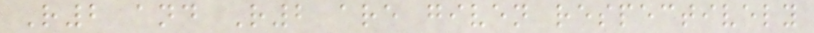R2 and R2 are given respectively
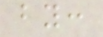by:
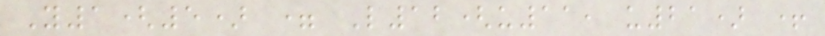Y1(5) = L12(u11, u21) +
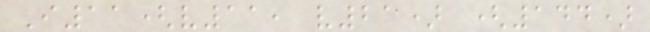I11(v11, v21) (144)
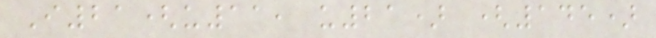I21(u11, u21) (145)
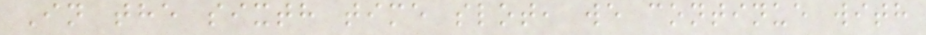In the sixth time slot, we continue with
